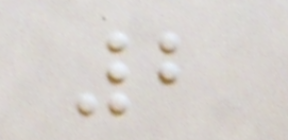2
